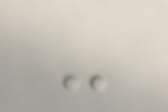-
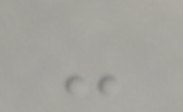-
